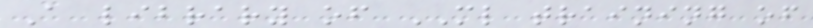A library of ML training of
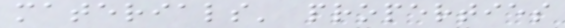materials' properties
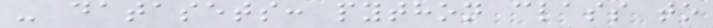- datasets: python class to
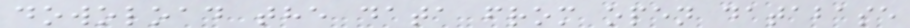dowoload the data from open database
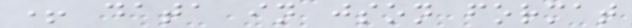+ data in json format
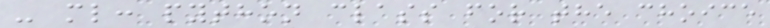- ml: python class for the choice
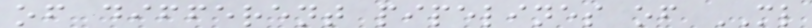of different pipelines of ML
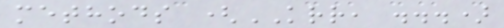methods (KRR, ...)
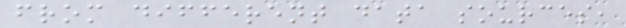from different data sources,
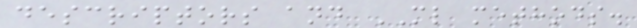descriptors and ML methods.
